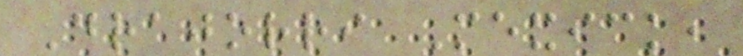Drajorri Mexick,
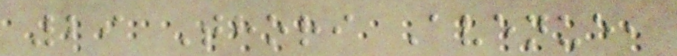29 Thori Avenue,
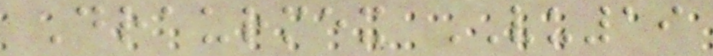Draurmex VU19
